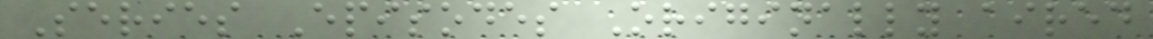Series Episodes Originally aired
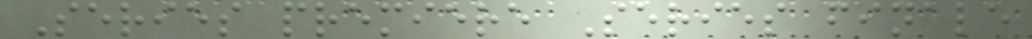Series premiere Series finale
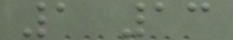1 13
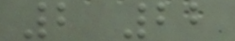2 22
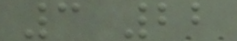3 22
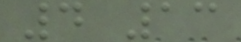4 13
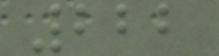222
